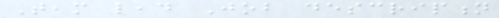Team lead Job description
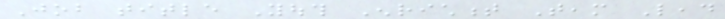Job title Youth Enrichment Team Lead
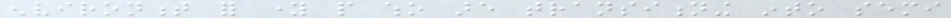environment for young people who are transitioning into semi
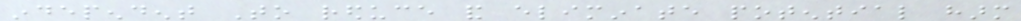independent To reduce and eliminate potential harm
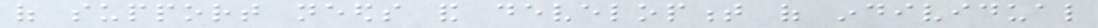of support needs and development of individual
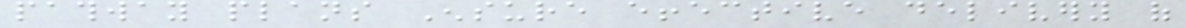pathway plans Ensure effective delivery of
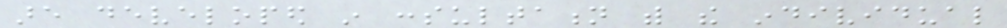are developed in consultation with the individual
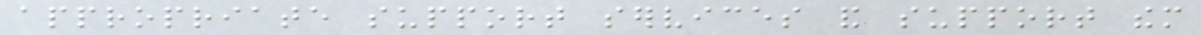appropriate support services and support them
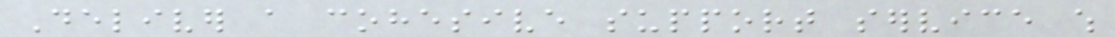Deliver a cohesive support service which
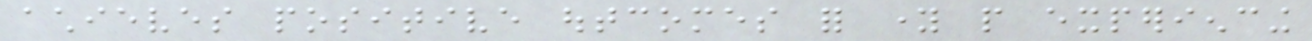achieves positive outcomes for young people experiencing
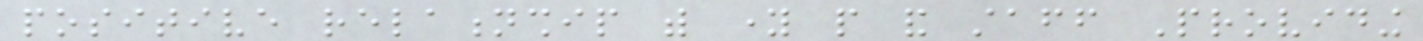positive relationship with young people and staff Providing
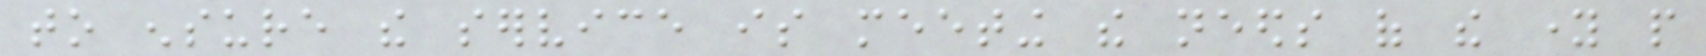to ensure the service is meeting the needs of the young people
